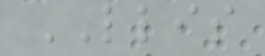LLIS
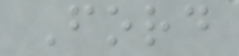Ford
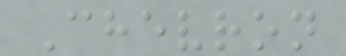Chevron
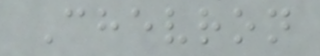Chevron
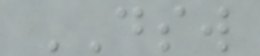DSW
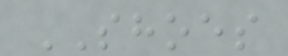SHOES
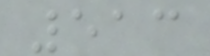513
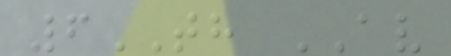6TH AV
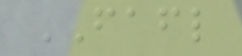FAFL
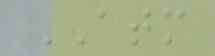ATM
